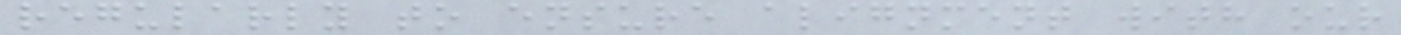regularly to ensure alignment with our
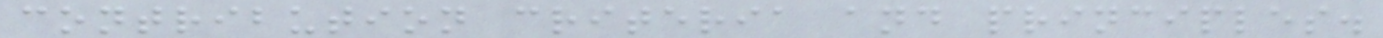contribution criteria and principles.
